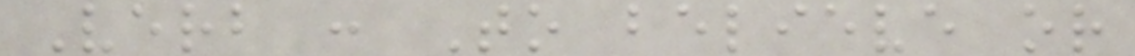Verb : To believe or
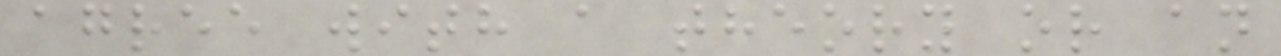agree with a theory or an
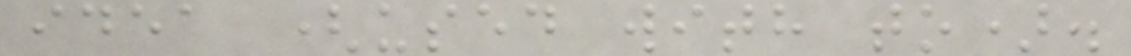idea (used with to).
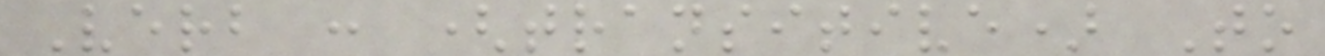Verb : (transitive) To
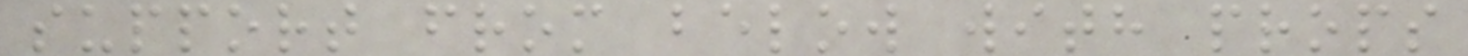support from below with props
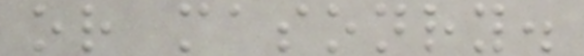or masonry.
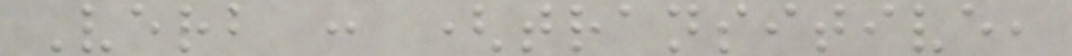Verb : (transitive,
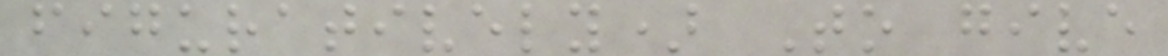figuratively) To give
